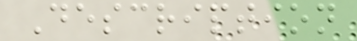Description
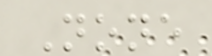None
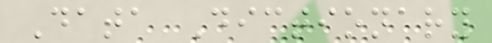Data Dictionary
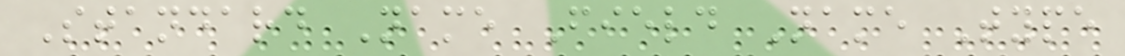Standard Name Field Name Type
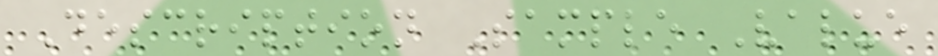Description Sample Value
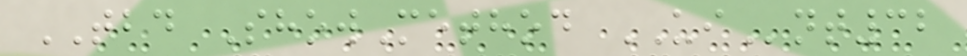TBD ShowMethod UInt32
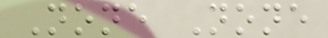None None
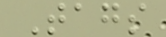Tags
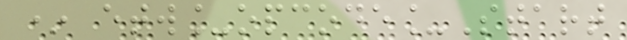* etw_opcode_Start
